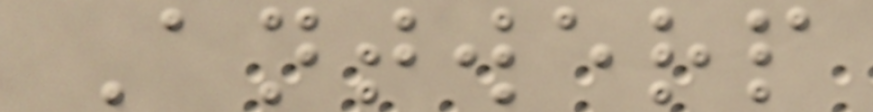Antwerp
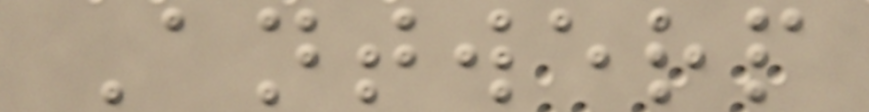Antwerp
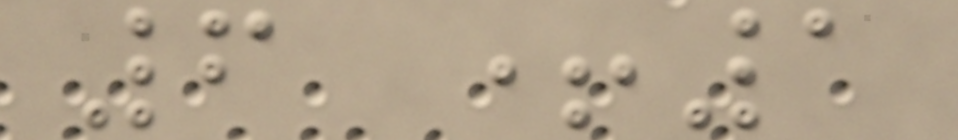6 +1
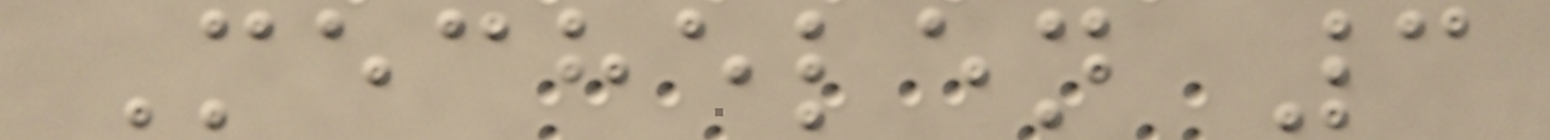Mechelen 3
